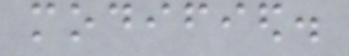modified.
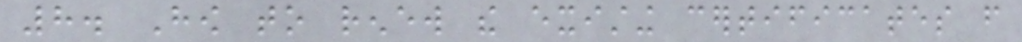8. How to renew the existing certificates from
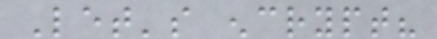Let's encrypt?
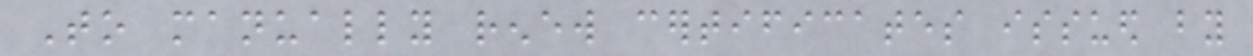To manually renew certificates issued by
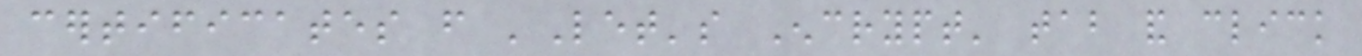certificates from 'Let's Encrypt' tab and click
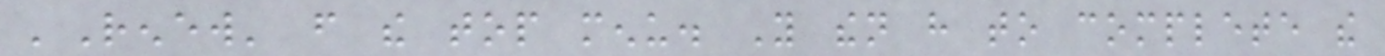'Renew' from the top menu. You then have to complete the
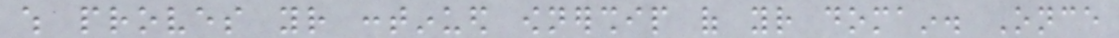which proves your continued ownership of your domain. Once
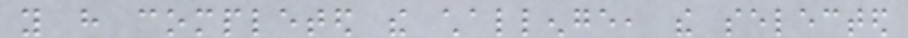you have completed the challenge, the selected
